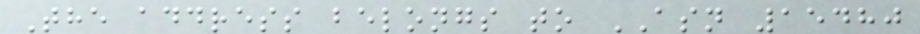The address belongs to ASN 15480
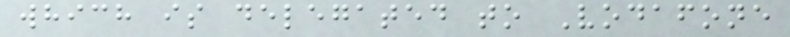which is delegated to Vodafone
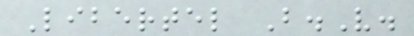Libertel B.V.
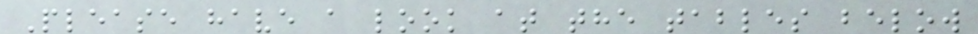Please have a look at the tables below
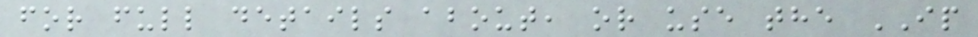for full details about, or use the IP
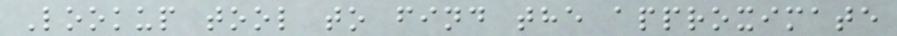Lookup tool to find the approximate
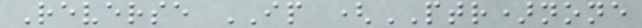Reverse IP (PTR)none
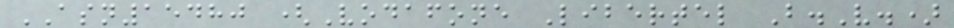ASN15480 (Vodafone Libertel B.V.)
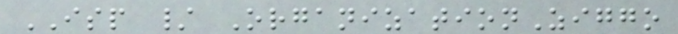ISP / OrganizationZiggo
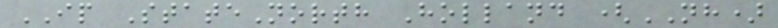IP StateNorth Holland (NH)
